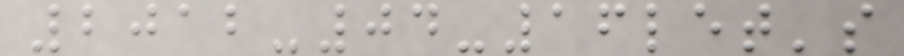2012-04-16let's
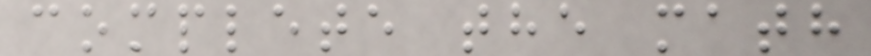complete the math
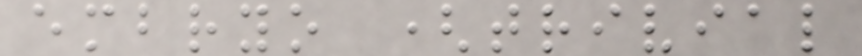embryo (trivial
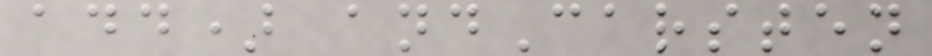add) andCarsten
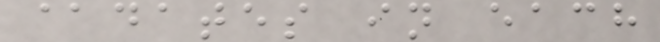@dates in each
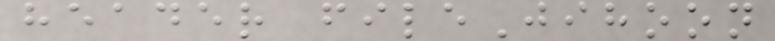header fileJihoon
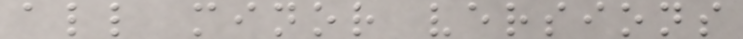all minor versions
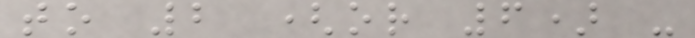to 2 (or 6) -
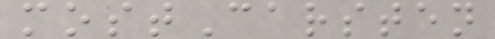mostCarsten
